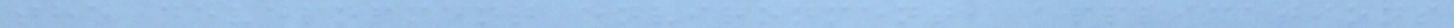the development environment, applications
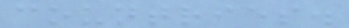countries.
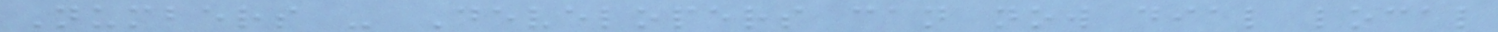Numbers - Developers can now dial local
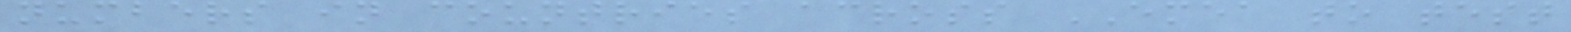numbers in countries across EMEA to test
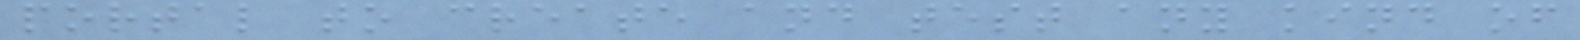portal to create and test any kind of
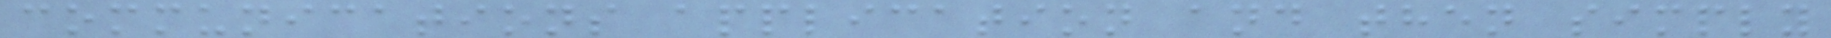communications application and then simply
